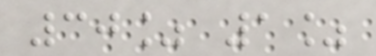30% 1%
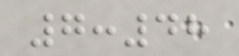7:48
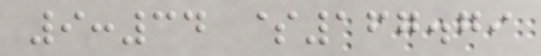9:34 $167.79
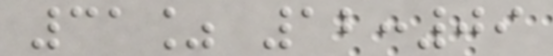31% 12:09
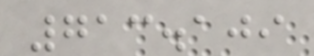713.109
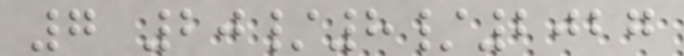7 20/8/2027
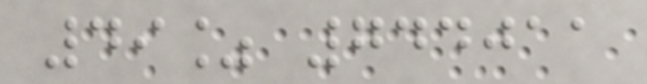49% 744011
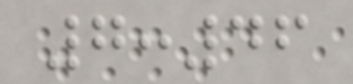7:46
